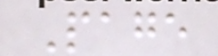Page
